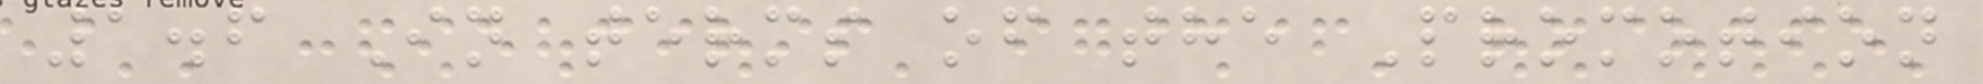1.6 In terms of the Promotion
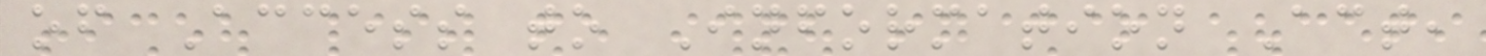of Access to Information Act,
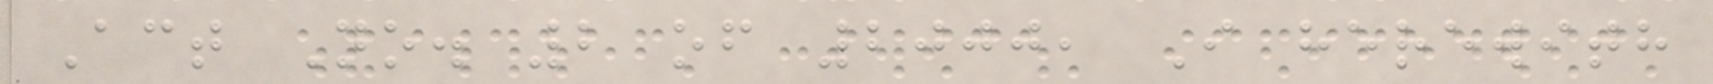Act No. 2 of 2000, I herewith
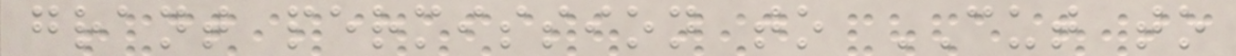grant permission to CUT to
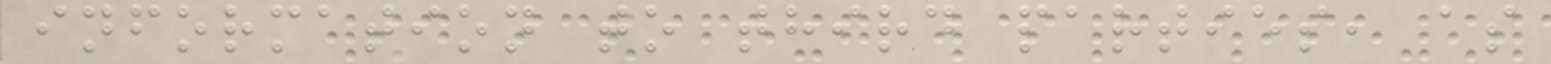information to third parties, as
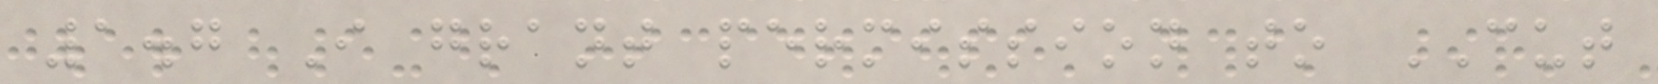1.7 I grant permission to CUT
